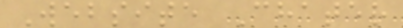Website Chater
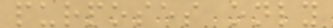purposes only
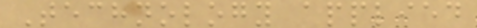Technology applied
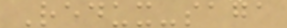Redux-saga
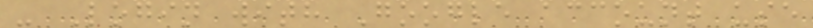- Login with Google account use
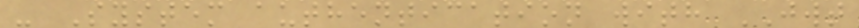- System authentication with JWT
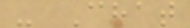- Chat
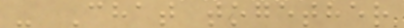- Chat together
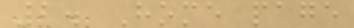2. Home page
